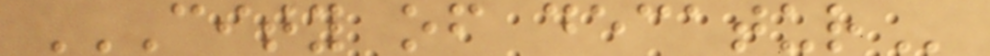CITY OF DECATUR
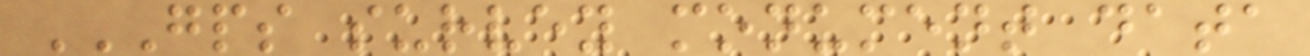GPS SURVEY MONUMENT DATA
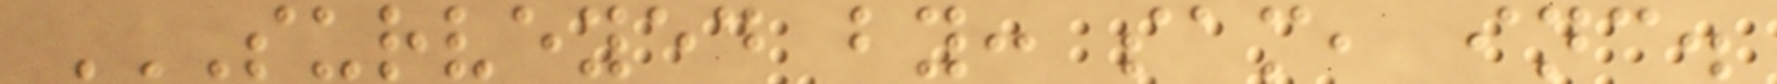SURVEYED BY: SAM, INC.
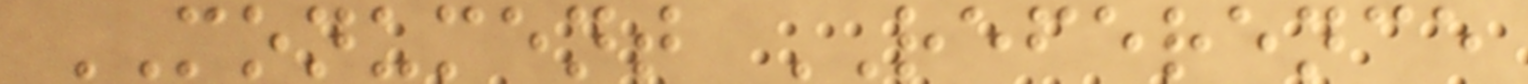MONUMENT REFERENCE
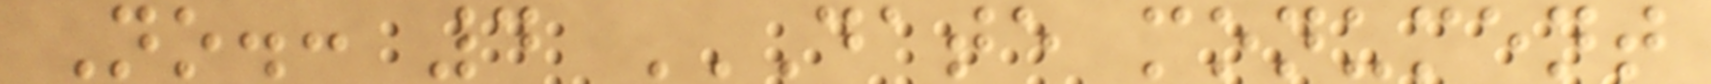No.: 4 DATE MONUMENT
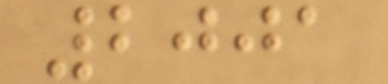2001
